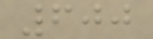600
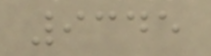9345
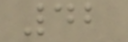42
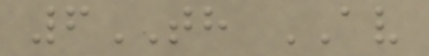6TH AV
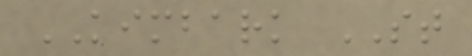KIMBARK ST
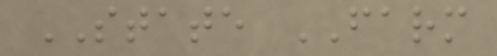STATE FARM
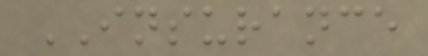INSURANCE
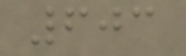603
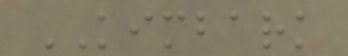KIMBARK
